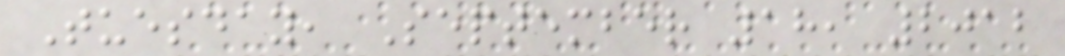Tuesday, September 18, 2012
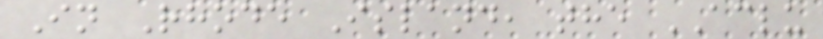In Rhode Island, the ACLU
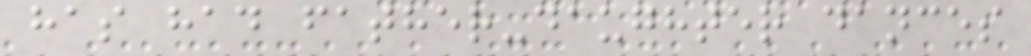has had father-daughter dances
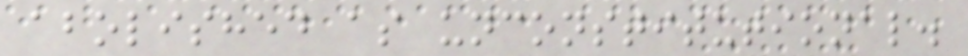abolished as unconstitutional.
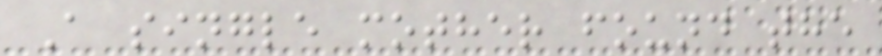A single mother found the
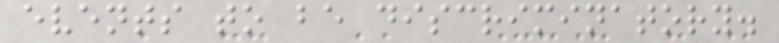events to be discriminatory.
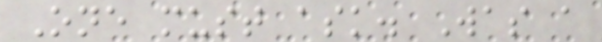One must ask. Was a
